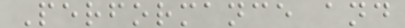Performance and
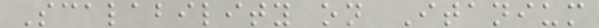Scalability on Itanium
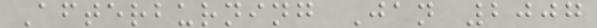Afterburning Jan 2007
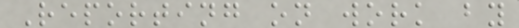Reporting on work by
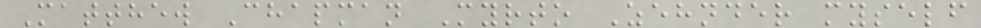Matthew Chapman Myrto Zehnder myself
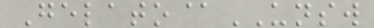Gelato@UNSW
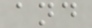and
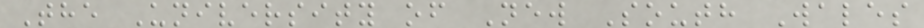The University of New South Wales
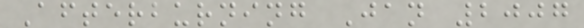Afterburning Jan 2007
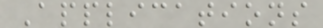Applications
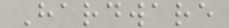Hardware
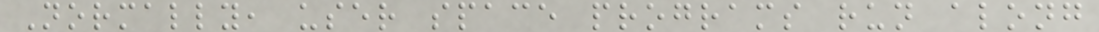Normally, user space programs run along
